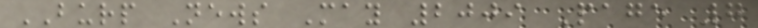BURP News May 2009 Page 7
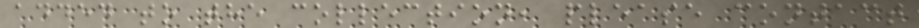added to the collection, please contact
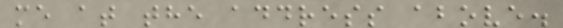me at the address above.
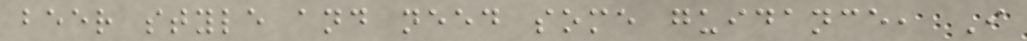beer style and need some guidance, I
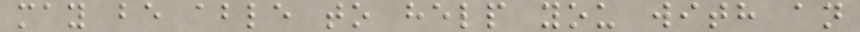may be able to help you with an
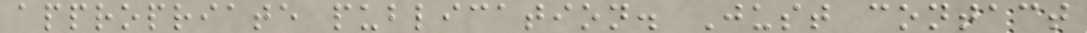appropriate publication. Just contact
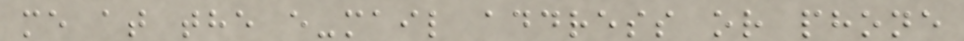me at the e-mail address or phone
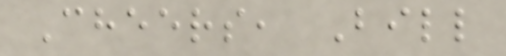Cheers, Bill
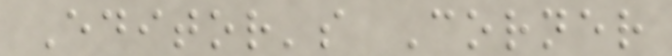Editor's Corner
